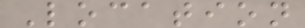Location
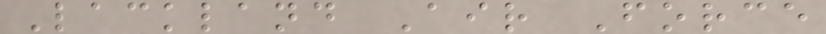Lackland Air Force
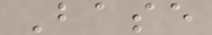Base
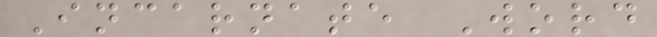Incarnate Word
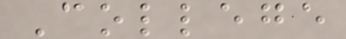College
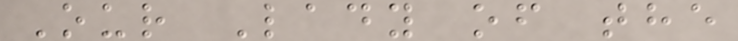Our Lady of the
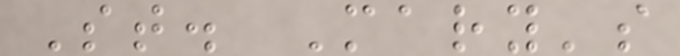St. Mary's
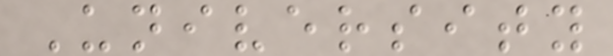University
